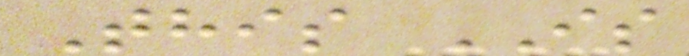This IS
